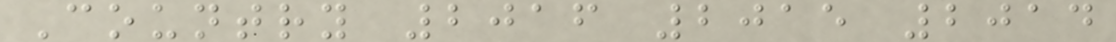Country 2016 2015 2014
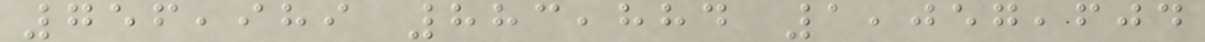756,989 883,884 1,057,604
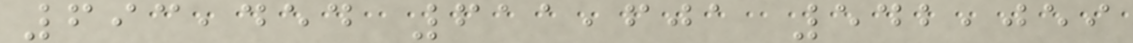693,454 611,601 542,059
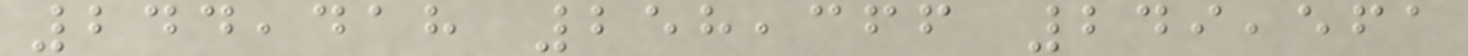244,418 258,366 249,561
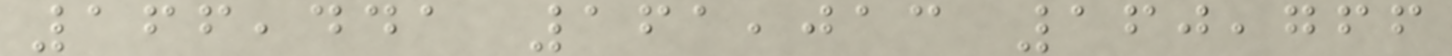166,441 161,013 160,766
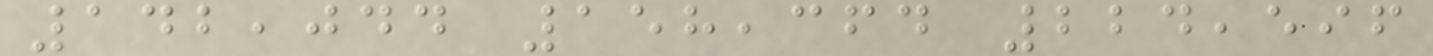142,044 158,364 224,596
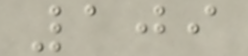109
